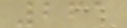261
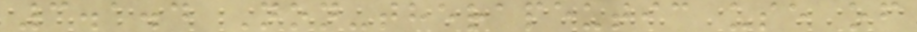3.1.4 Non-therapeutic use of
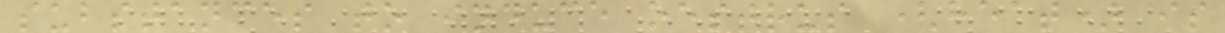substances to induce oestrus (heat) is
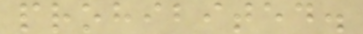prohibited.
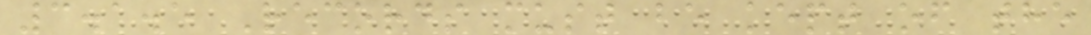3.1.5 Records must be kept of the
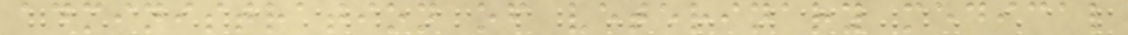administration of veterinary medical
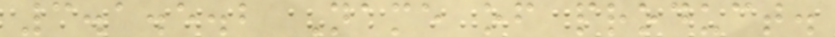3.1.5.2 Name of product.
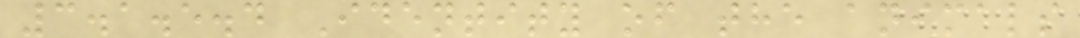3.1.5.4 Identity of the animals
